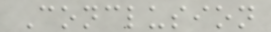Conclusion
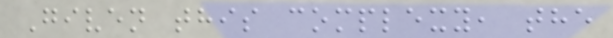Given this complexy, the
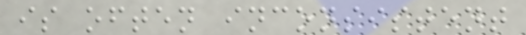is often inconsistent
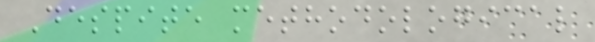Despite methodological
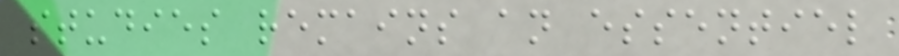studies remains an essentiel
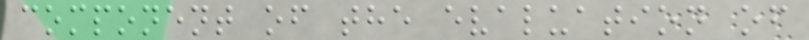component of the evaluation of
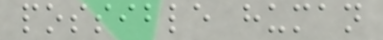possible human
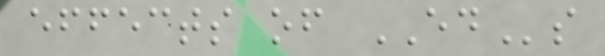effects of EDs
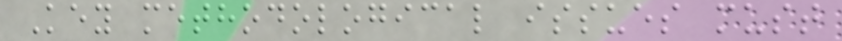Key methodological issues must
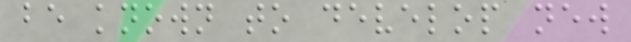be known to develop new
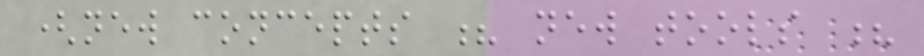(new concepts ? new tools ?
